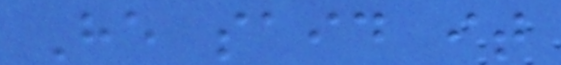He said it
